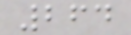264
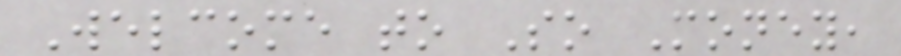Welcome to So Money,
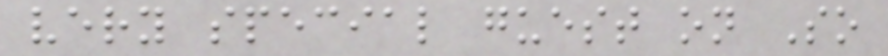very special guest on So
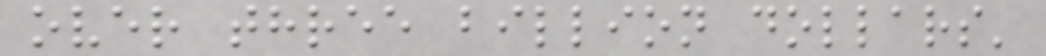over three billion dollars'
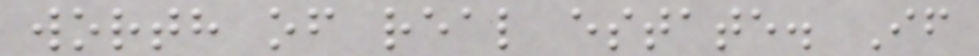worth of real estate. If
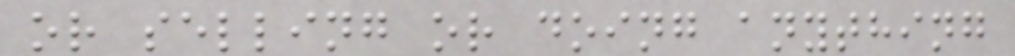or selling or doing anything
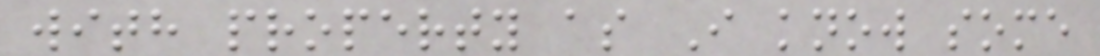with property as I know some
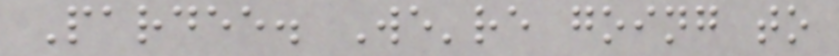Pardee. We're going to
